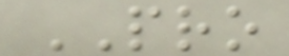PRO
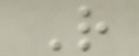R
